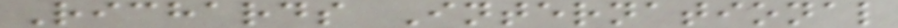Richards International
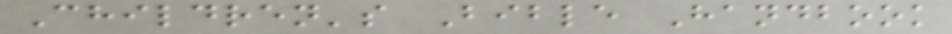Children's Bible Handbook
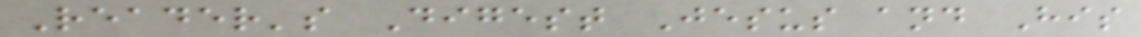Reader's Digest Jesus and His
